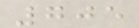705
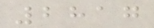2817
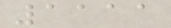1111
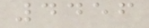4456
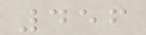456
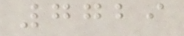7729
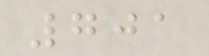701
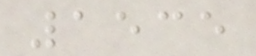1535
